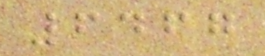6467
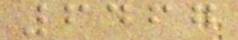6467
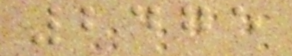2475
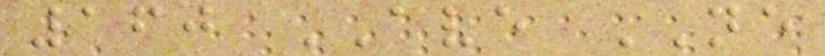160 AVE NE
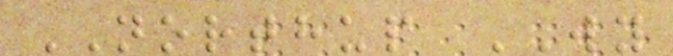NORTHUP WY
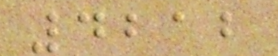4212
